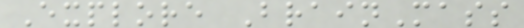Explore BrainMass
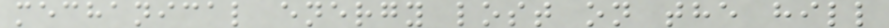mechanical energy lost on the hill
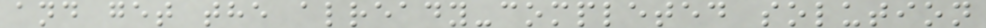and get the already-completed solution
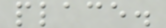place.
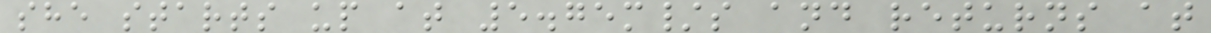she starts up at 5.75m/s and returns at
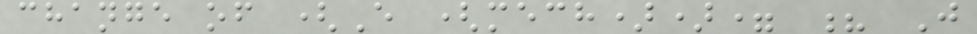change of (E (mech))= ? J
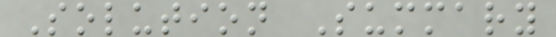Solution Summary
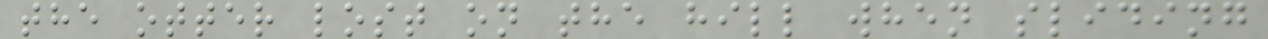the otter lost on the hill when sliding
